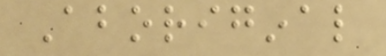Aboriginal
